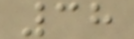38
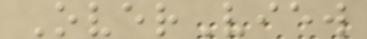OverView
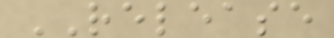RELEASE
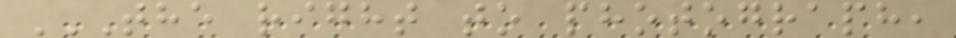THE RIGHT TO PHOTOGRAPH,
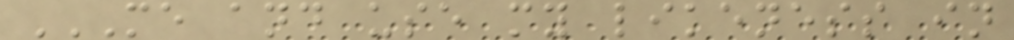ME AND USE MY LIKENESS IN
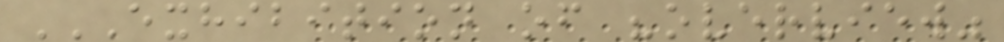EXHIBITION OF "OVERVIEW"
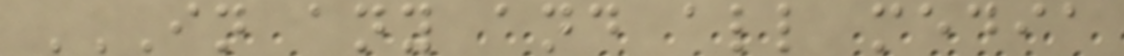IN ANY AND ALL MEDIA
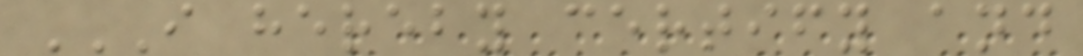I HEREBY CERTIFY AND
